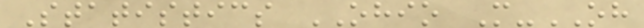Statistics OHIO M-OH
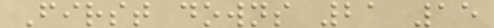First downs 21 15
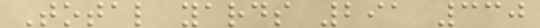Total yards 291 330
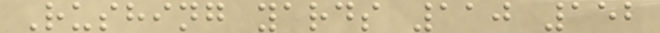Rushing yards 110 152
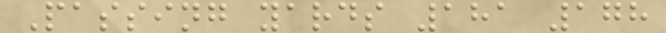Passing yards 181 178
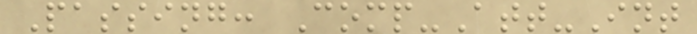Passing: Comp-Att-Int
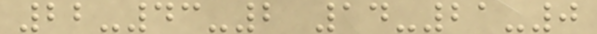22-43-2 14-21-0
